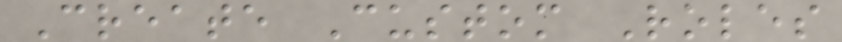Create Custom Roles
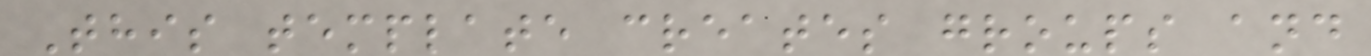This template creates groups and
